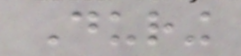During
